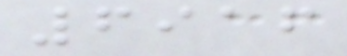6916
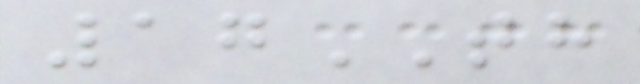17TH
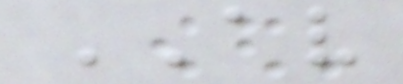AV
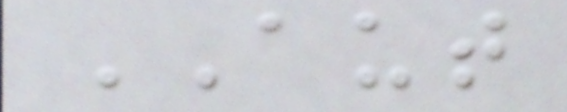AUT
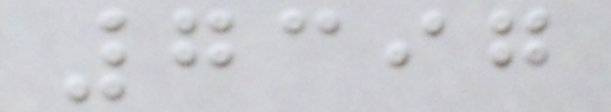7397
